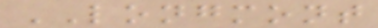LONGMONT
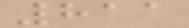811
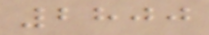2800
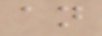an
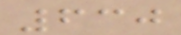630
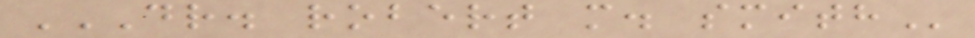DR. ROBERT M. SMITH
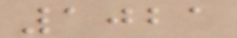1021
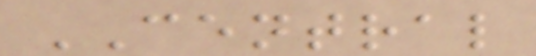CENTRAL
